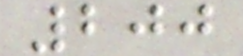200
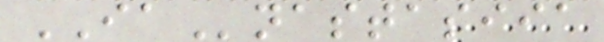IAnastasiia
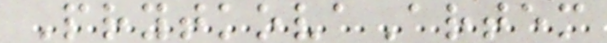PrytkovaArtem
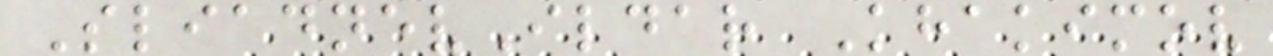SliadnevIldar Khakimov
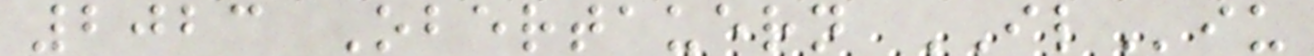2023 Obertauern ILiu
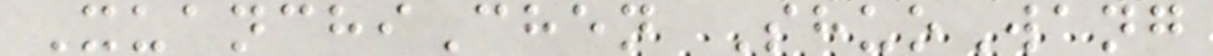XuanchiChen ShuoWang
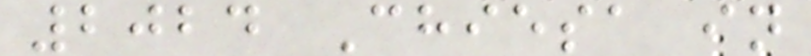2024 Chiesa in
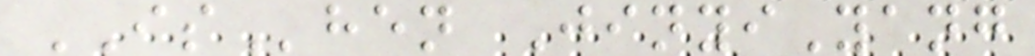IShen JinyiYang
